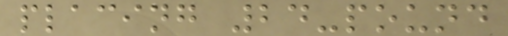placing 24-pound
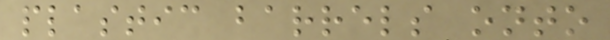plastic barrels onto
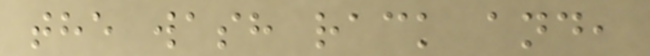the wash rack and,
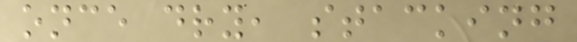once dry, stacking
